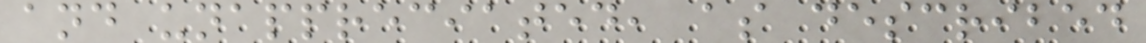and unappreciated, as described
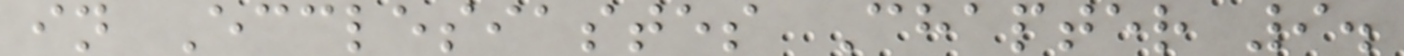in Ecclesiastes Chapter 9.
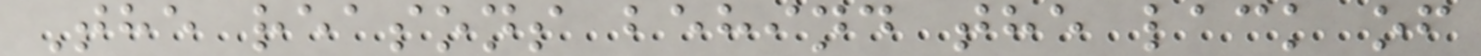The reasons behind the lack of
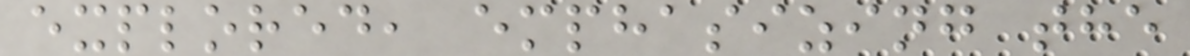explored, emphasizing the
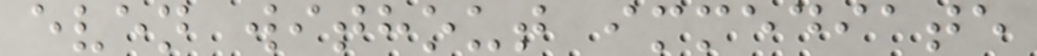even without immediate
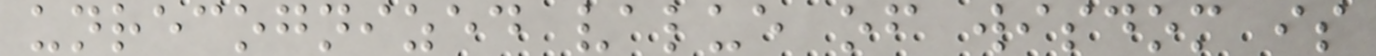unrecognized value of wisdom is
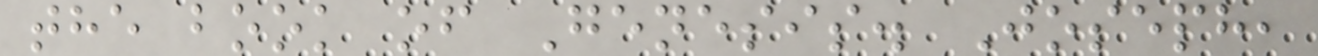the book of Genesis. Joseph,
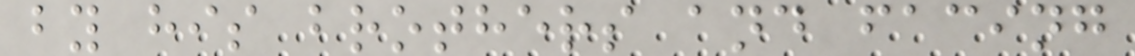by his brothers and facing
